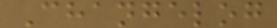Changelog
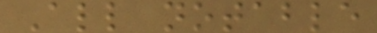All notable
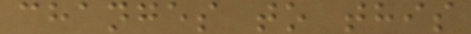changes to this
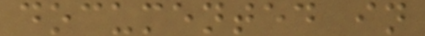documented in
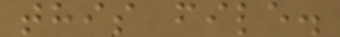this file.
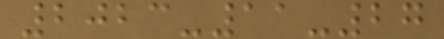2023-11-27
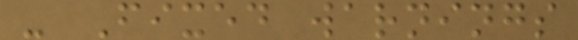- Fixed warnings
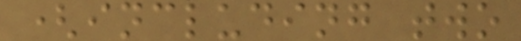(including two
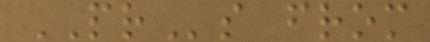PRs from
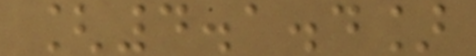[4.1.4]
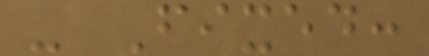- Fixed:
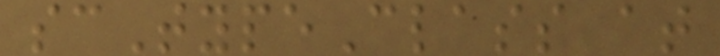scTypeClass at
